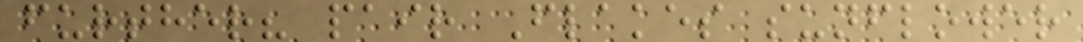further? pair Flakes sunflower
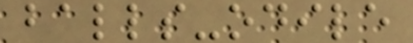balls-odile
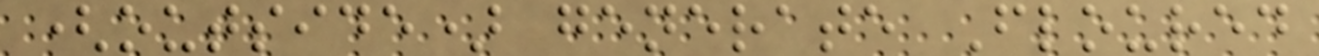(outside) generate Floured
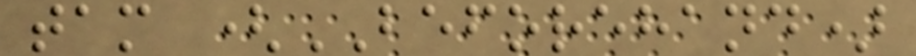tam (BEFOREHAND)
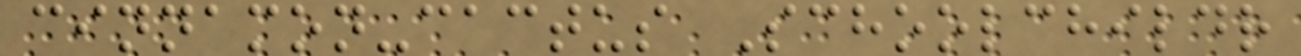cinnamon-cactus Schoolchildr
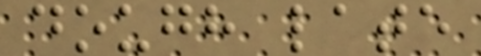dough late
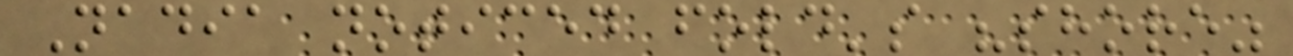Nadia noticed fold's "shore"
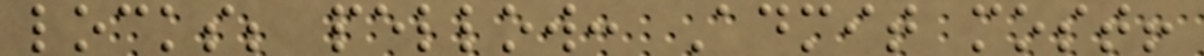locks; pellow: Admit most!
